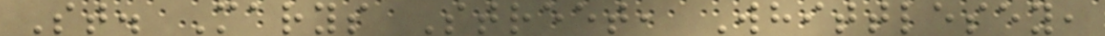St. Marys Street, Whittlesey,
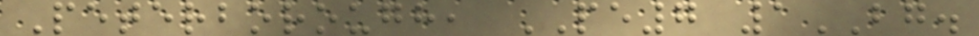Peterborough, PE7 1BG.
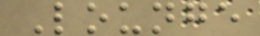Lounge
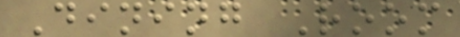Dining Room
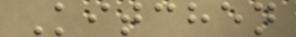Kitchen
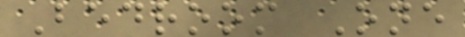Bedroom One
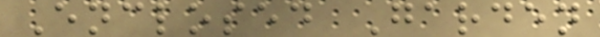Enclosed Garden
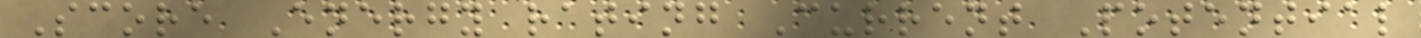Score Energy rating Current Potential
